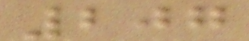207
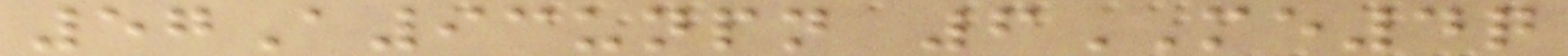57A93unpn 6ME4q
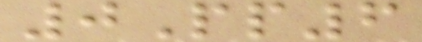0Pp6
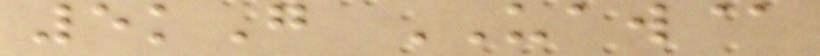5kG UAW@
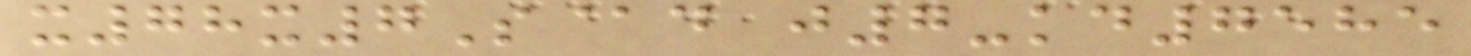x78x7S@d j7-kd7585
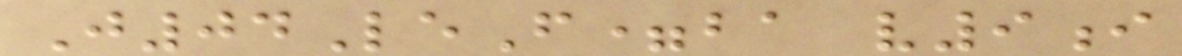J04LeF=ba v9i
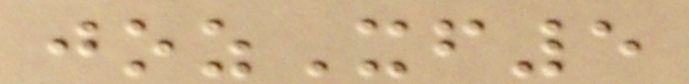jozXf5
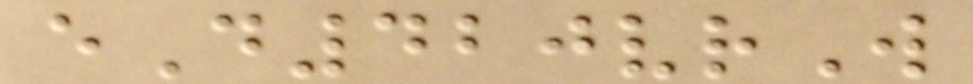eD420vrW
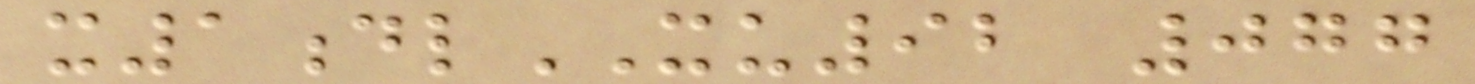x1dlXU92 077
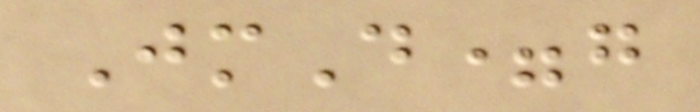JmD=g
